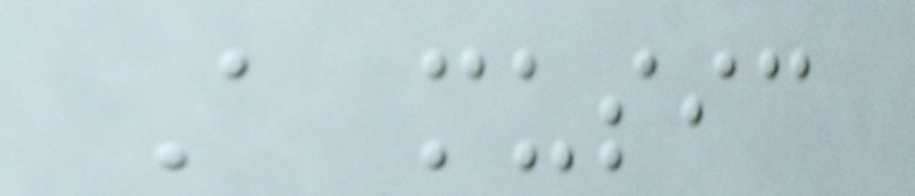A music
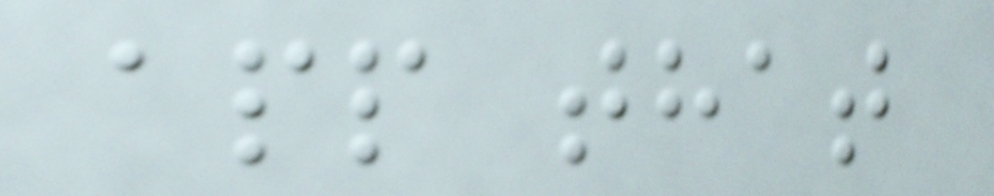app that
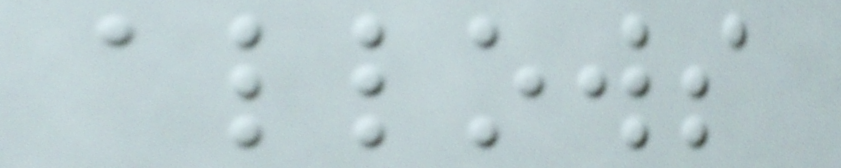allows
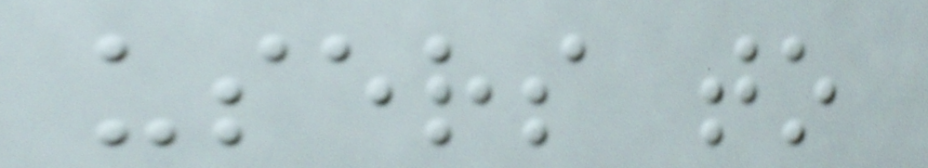users to
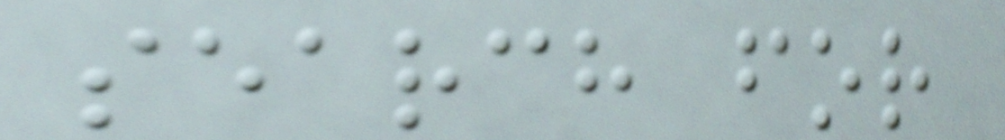search for
